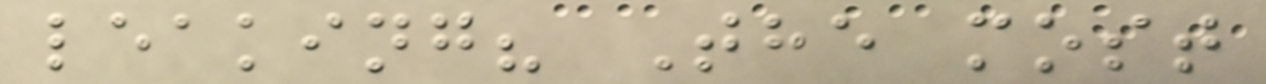leaking? The most
